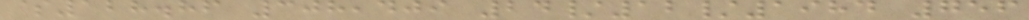$128.86 308,409 24/12/1984 756
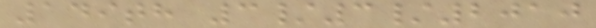149th 3/3/2010
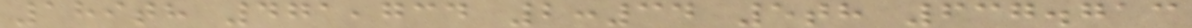189th 471,734 2:34 5th 637.713
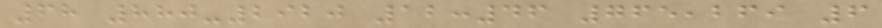68 880-2920 12:46 765,269 6
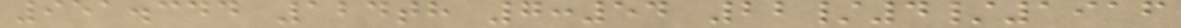951.344 124th 7:54 22/4/1916
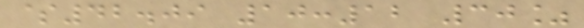$42.09 10:12 30%
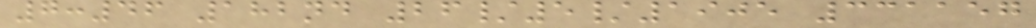7:46 182nd 26/5/1905 331157
